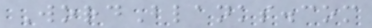WordBlanks.com
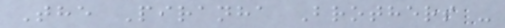The Piranha Brothers -
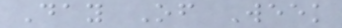Day Of Week
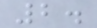2.
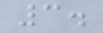3.
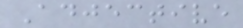Adjective
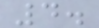4.
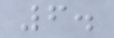6.
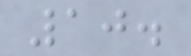10.
